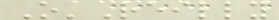O'Reilly
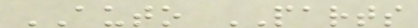AUTO PARTS
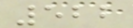522
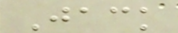Jack
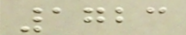1723
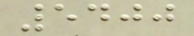5400
